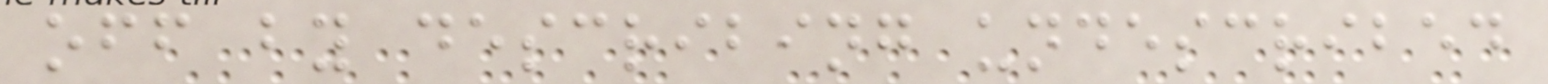off by describing undescribed
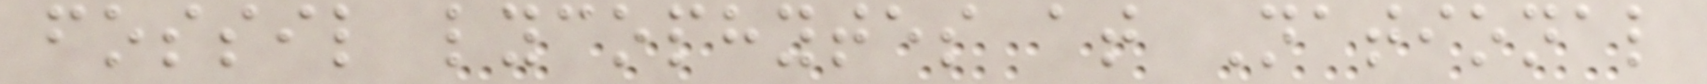fossil lycophytes at National
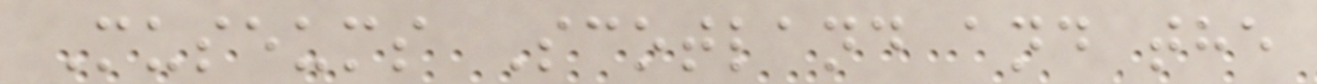Museums Scotland and the
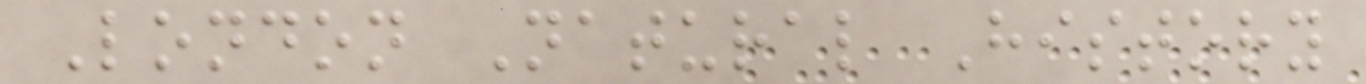London Natural History
